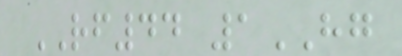RF44 1HG
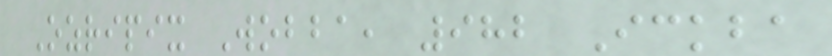Ozripix Wobba, 982 Ickba
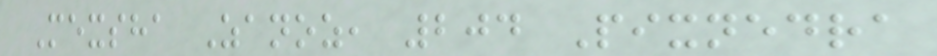Mexsha Zanoz, 204 Pixnedra
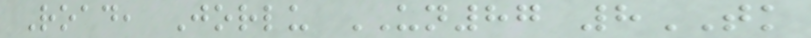Road, Jorlu UN87 8TK
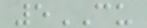5CU
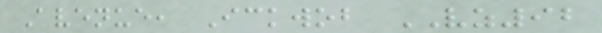Avenue, Ickwob VZ92
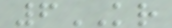6KR
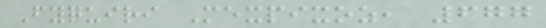Fyquiri Mexpixoz, 677
